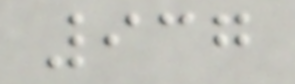937
